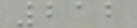212
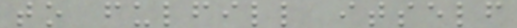to fulfill itself
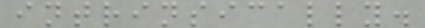intrinsically.
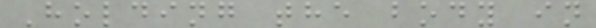Holding the body in
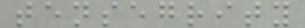tensegrity
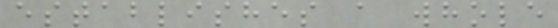establishes a whole
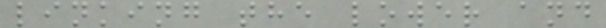linking the lower and
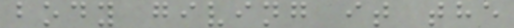body giving it the
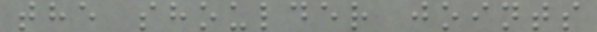the shoulder joints
